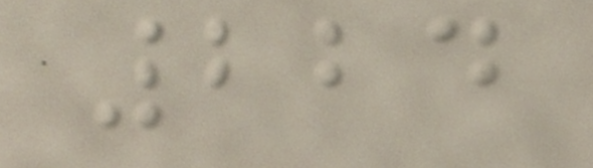224
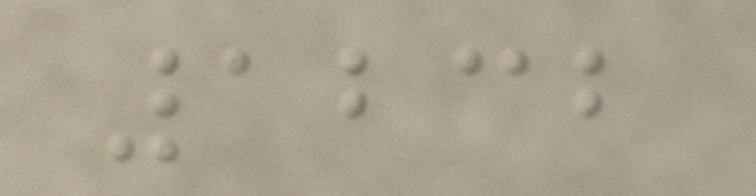1232
